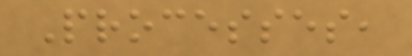Processes,
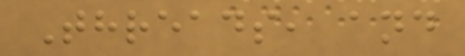Threads, and
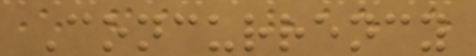Concurrency
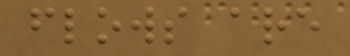flows are
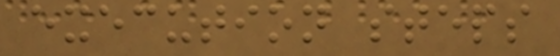execution steps
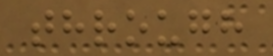through
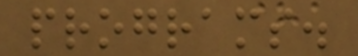programs.
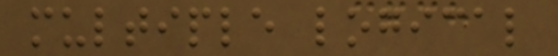multiple logical
